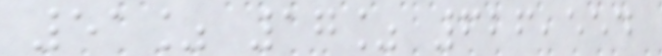51% 17% 626,554
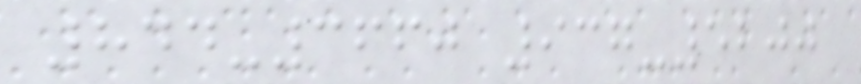844-3660 937-5200
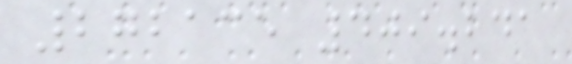272135 409.241
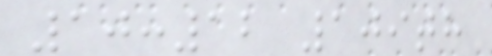10:12 109th
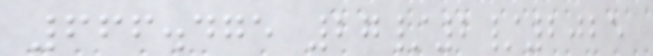666.475 27/2/2025
